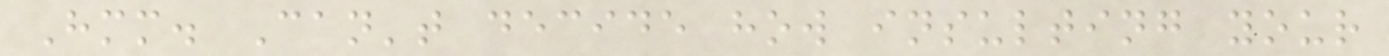Hmm. Can't decide how insulting your
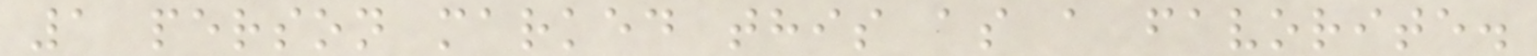1 person marked this as a favorite.
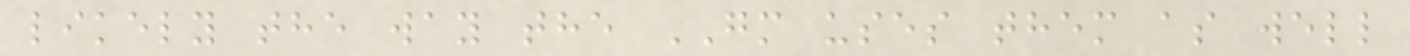likely the way the GM uses them as well
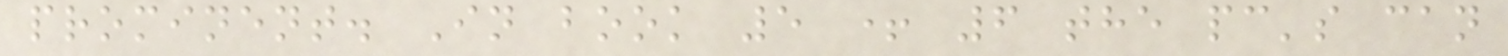prominent. In book 5 + 6 the pc's can
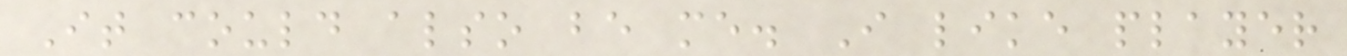It could also be me. I like player
